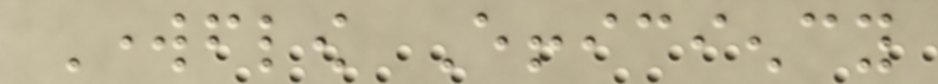Workflow Efficiency
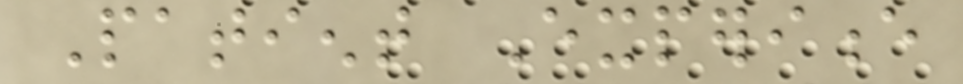Patient Experience
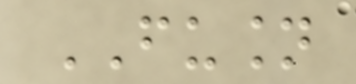FUSION
